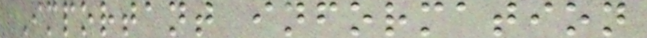Important information
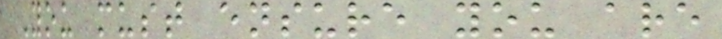You must ensure you are
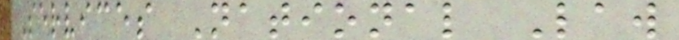Services National Law
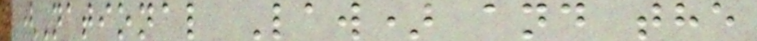(National Law) and the
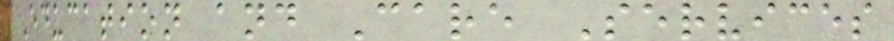Education and Care Services
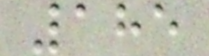185
